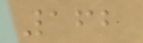162
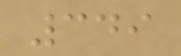349
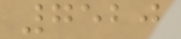7520
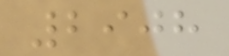2908
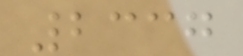2337
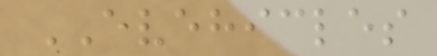EVEHICLES
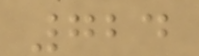724
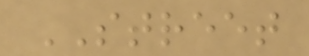STREET
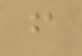f
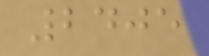2405
